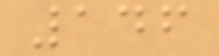146
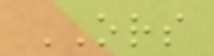ORS
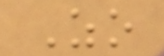Zo
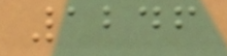1246
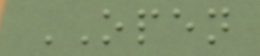OPEN
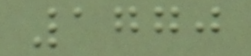1770
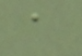a
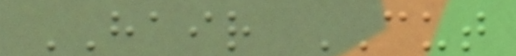HAIR CUT
